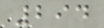294
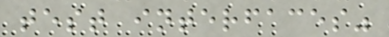test interfaces"
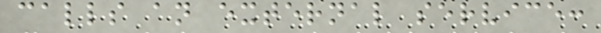calls an external service:
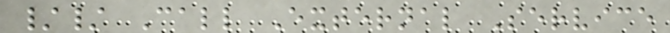// Call External Service
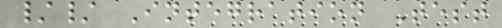// Integration Test
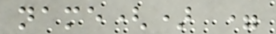name() =
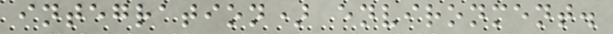integration) environment.
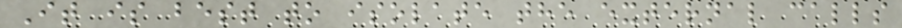It is best to isolate the external calls
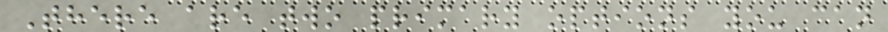There are two primary options you can
